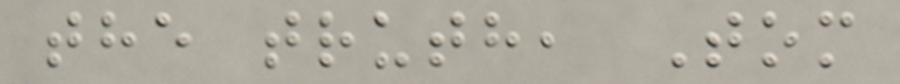the truth, Tom
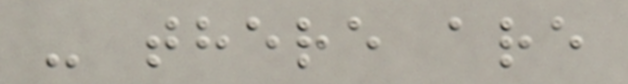- there are
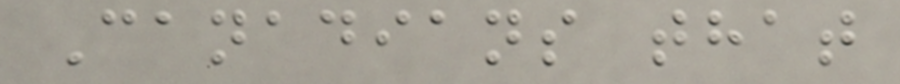Canadians that
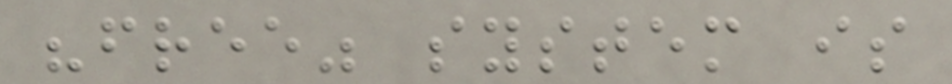"free" system is
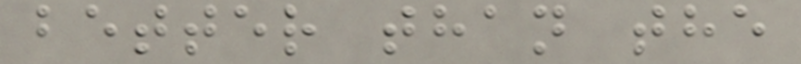better than the
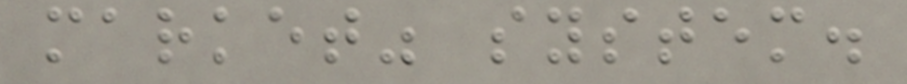market" system.
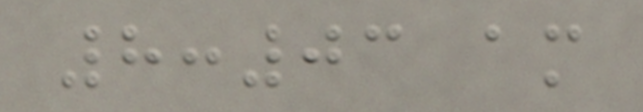8:03 am
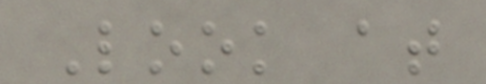Look at
